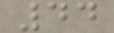44
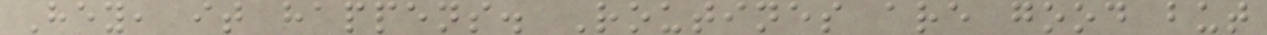Hey, it happens. Routines are good but
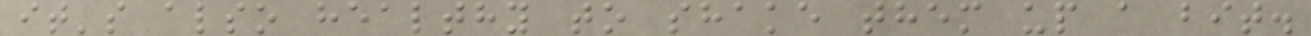it's also healthy to shake them up a bit.
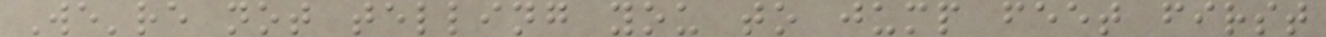We're not telling you to jump feet first
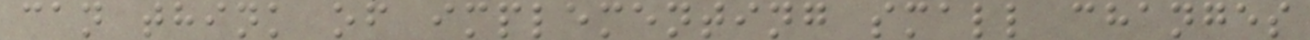can think of implementing small changes
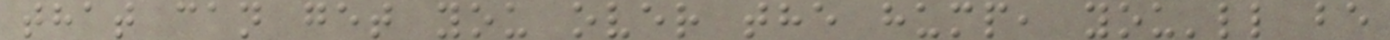that can get you over the hump, you'll be
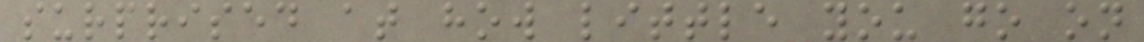surprised at how little you go on
